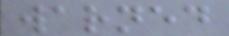warned
